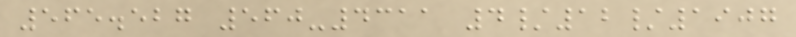565.527 560-4311 4/12/1907
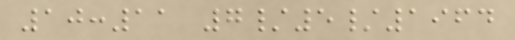10:11 7/5/1964
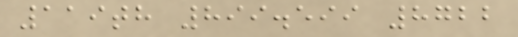119th 899.599 8722
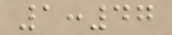1:47
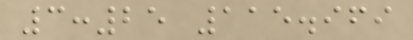3:25 115.969
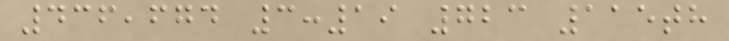436,674 3:19 723 115th
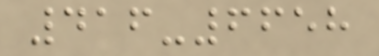416-6658
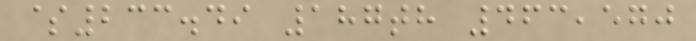$233.49 187th 463,570
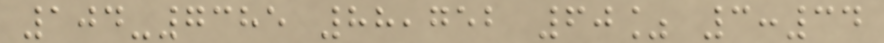104-7385 88,752 60% 3:34
